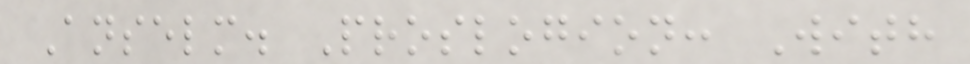Anselm. Proslogion: With
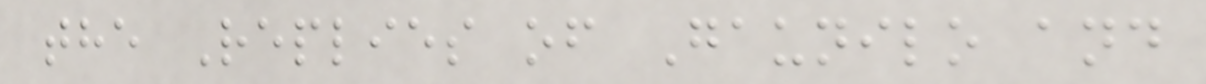the Replies of Gaunilo and
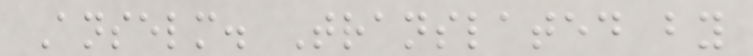Anselm. Translated by
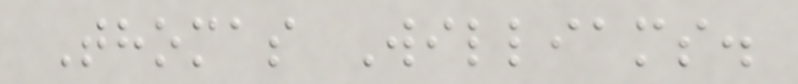Thomas Williams.
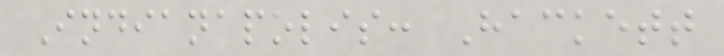Indianapolis: Hackett
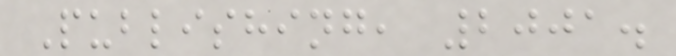Publishing, 2001.
